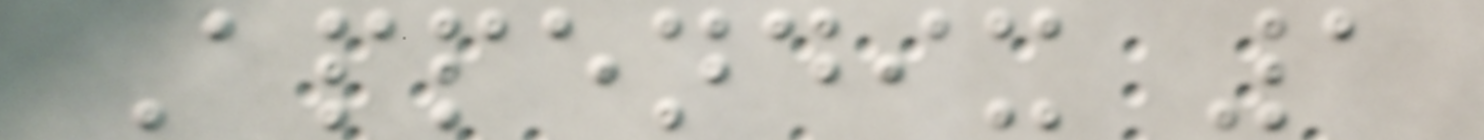Appendix 1
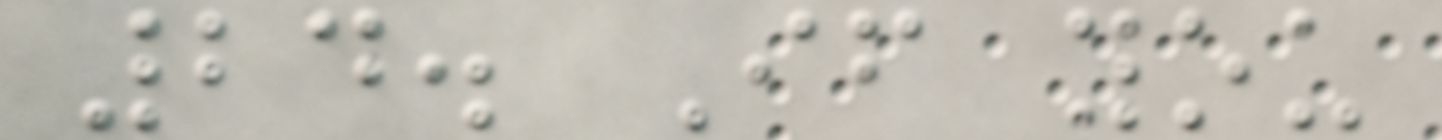24. If you
